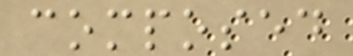composed
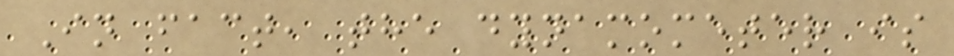In fact, the dynamometer is
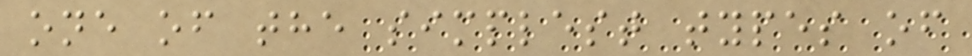one of the simplest types of
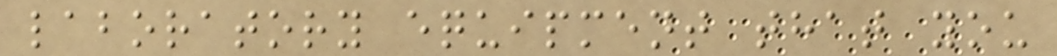laboratory equipment that you
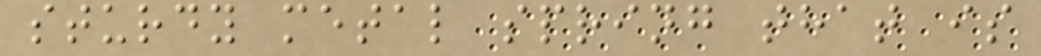sturdy metal spring that is
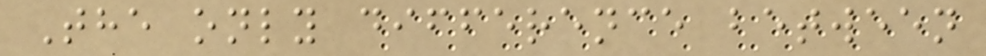The only difference between
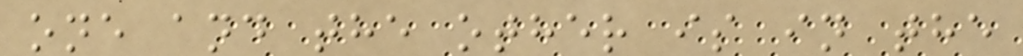one and the other is in the
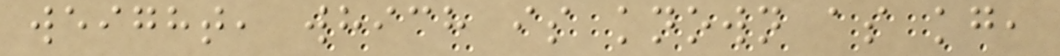weight, which is known as kg,
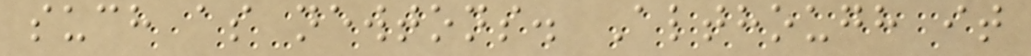such as newtons. Although it
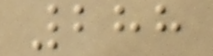288
